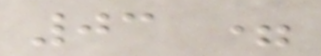03 =
